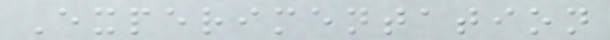Experimentation
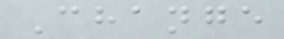Change
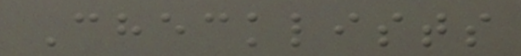Checklists
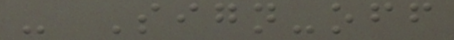- Sign-off
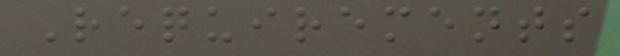Requirements
